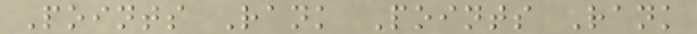Points Rank Points Rank
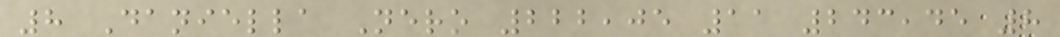8 Daniella Nero 222,05 11 243,45 8
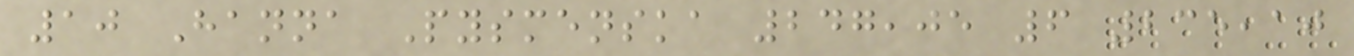10 Hanna Pysmenska 247,05 6 235,10
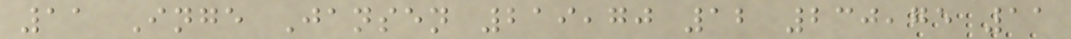11 Inge Jansen 219,70 12 230,75 11
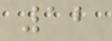12
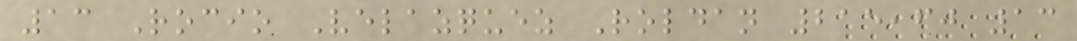13 Rocio Velazquez Roldan 215,60 13
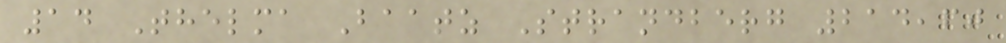14 Thelma Baatz Strandberg 214,60
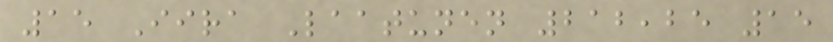15 Iira Laatunen 212,25 15
